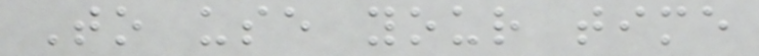To use your time
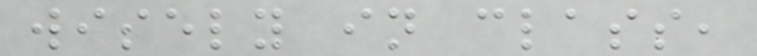wisely in class,
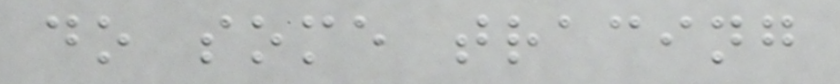do some tracing
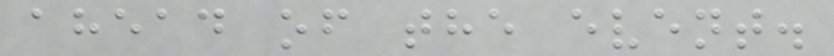ahead of the event.
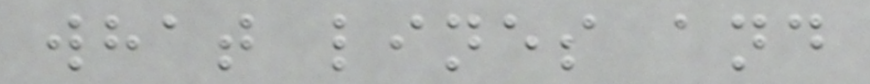what lines and
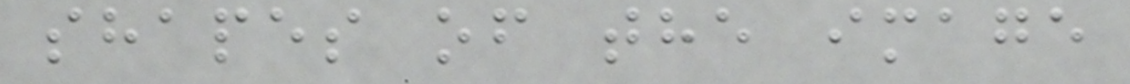shapes of the image
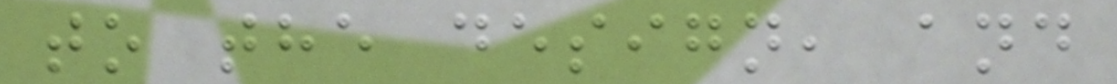to the design, and
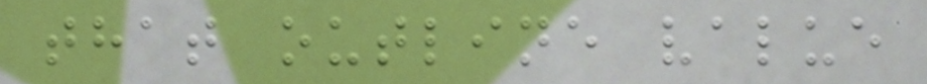that outline value
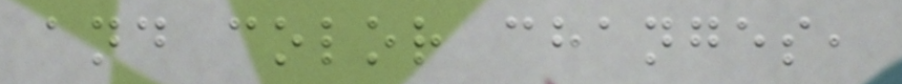and color changes,
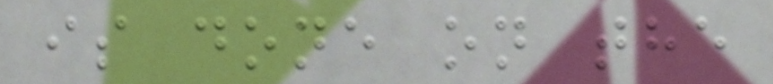is done on the
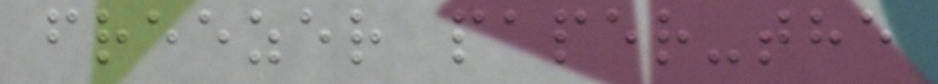freezer paper-the
